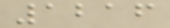1216
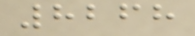8268
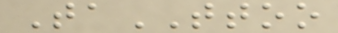TaTTOO
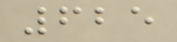625
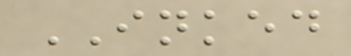INKED
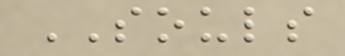SOULS
